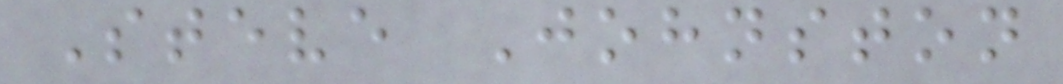Steve Johnston
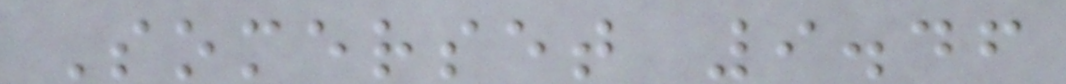Somerset 9.46
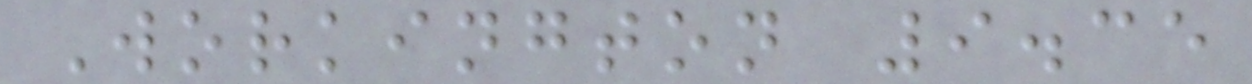Workington 9.35
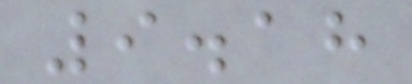9.18
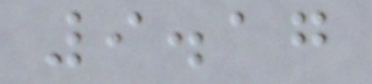9.17
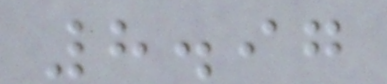8.97
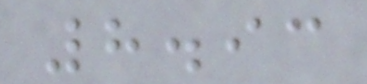8.93
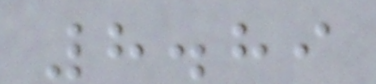8.89
